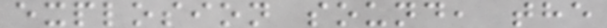explosion sound, the
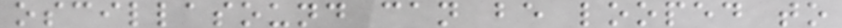oscillasound can be looped to
